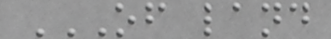OF LAND
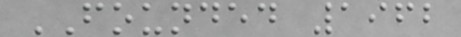FOUNDED 1962
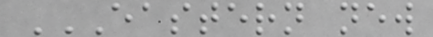EASTERN NEW
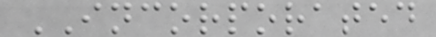INCORPORATED
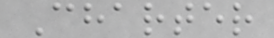Charter
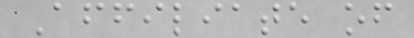Affiliate of
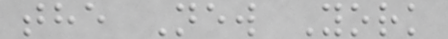the New York
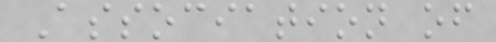Association of
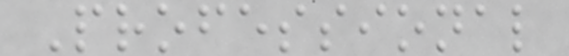Professional
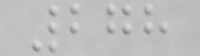278
